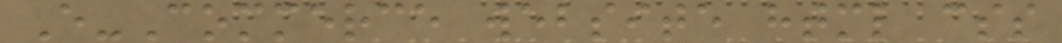E-Commerce website html css
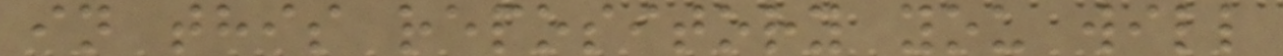in this repository you will
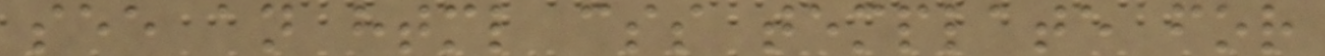see an html css template for
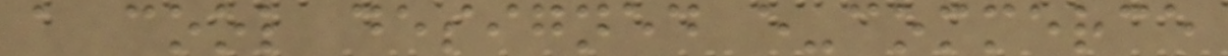a cool designed e-commerce
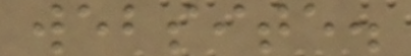website.
